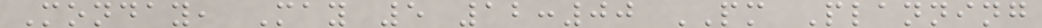Monday, May 5 12:00 PM Planning
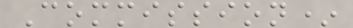Commission*
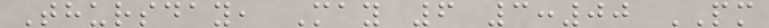Thursday, May 6 3:00 PM
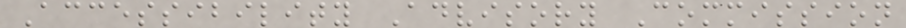Accessibility Advisory Commission
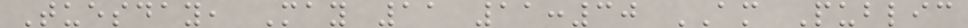Tuesday, May 11 11:30 AM Public
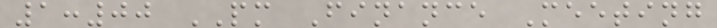1:00 PM Finance Meeting
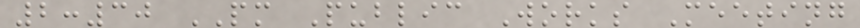2:30 PM Public Works Meeting
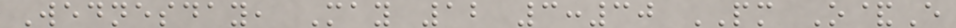Wednesday, May 12 3:30 PM O&E
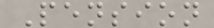Pension
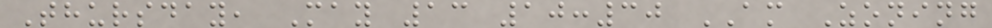Thursday, May 13 10:30 AM Zoning
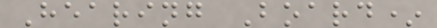Hearing Board*
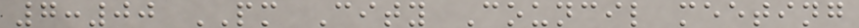7:00 PM City Council meeting
